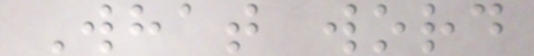What word
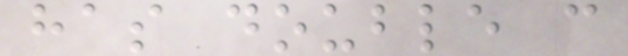has double c
